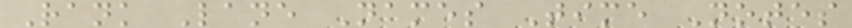Rank Lane Names Time Notes
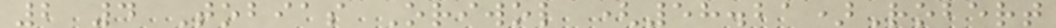2 4 Tobias Oriwol (58.21)Robert
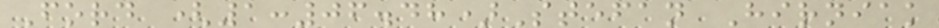Ford (1:06.48)Stefan Hirniak
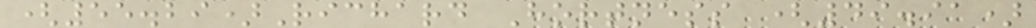(55.29)Richard Hortness (49.91)
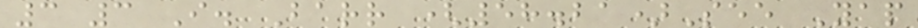3 3 I. Barr (58.21)See Yap
